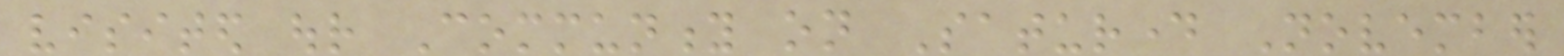visited our Community on Saturday November
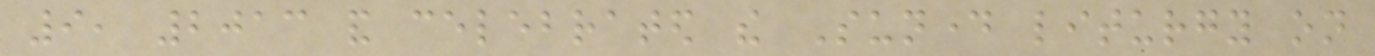9, 2013 and celebrated the Sunday liturgy on
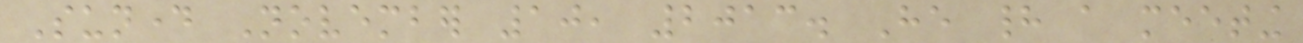Sunday November 10, 2013. He had a meeting
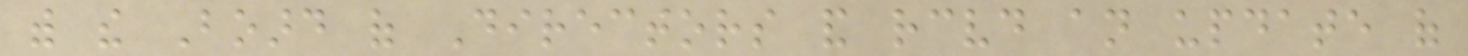with the Board of Directors and received an update of
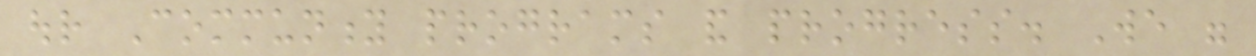our Community programs and progress. We were
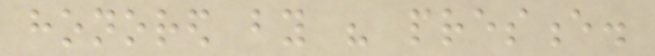honored by his presence.
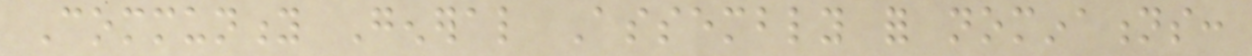Community General Assembly for nominations:
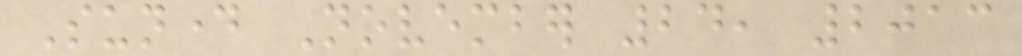Sunday November 24, 2013
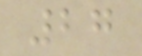27
